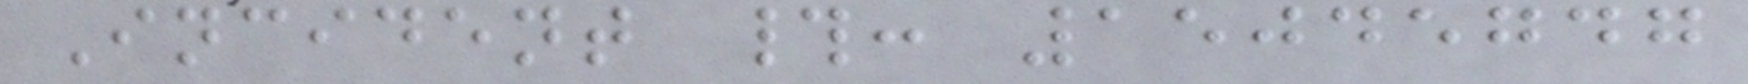Incident #: 15045747
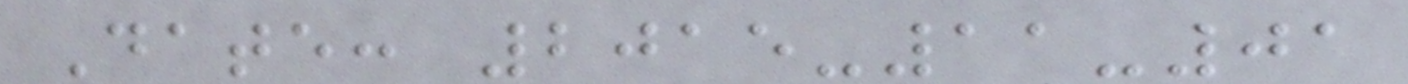Date: 2015-11-01
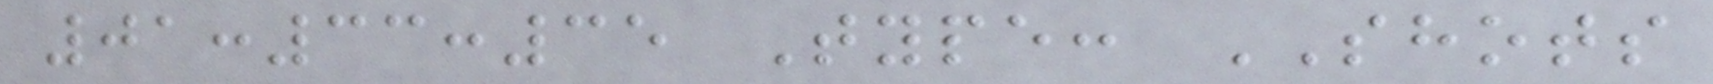01:33:35 Type: SHOTS
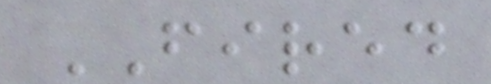FIRED
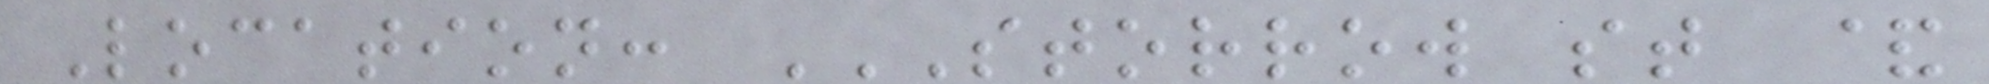Location: STORROW ST &
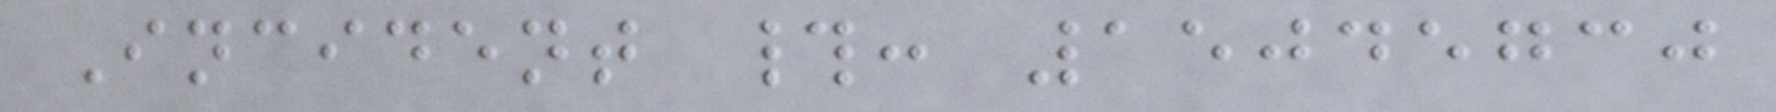Incident #: 15045730
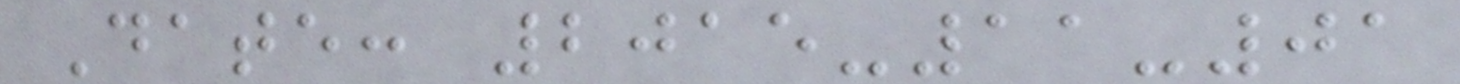Date: 2015-11-01
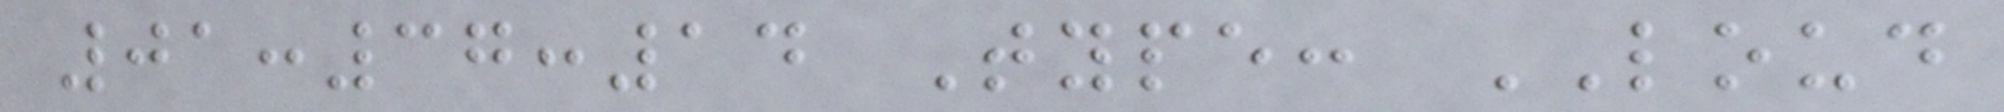01:37:14 Type: LOUD
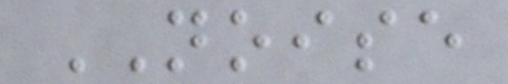NOISE
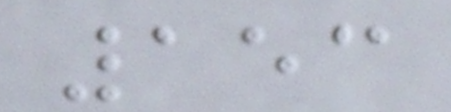153
